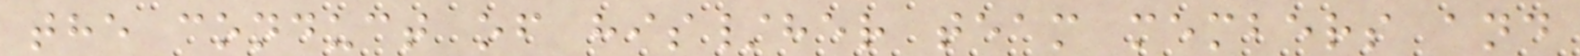the conduct of his/her team members and
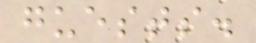guests.
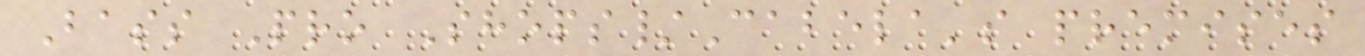Bass Pro Shops/Cabela's premises
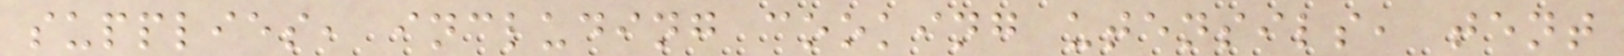supplies, including cooking utensils, tent
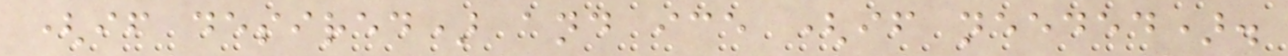(if desired) and ice (if needed).
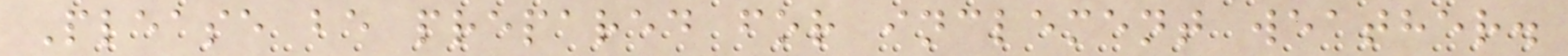Please be prepared for inclement weather.
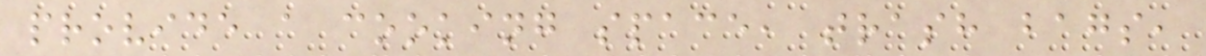provide a cooking space, trash bags,
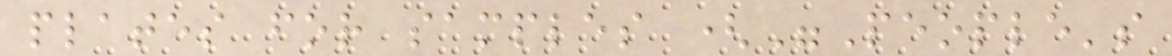plates for samples ("People's
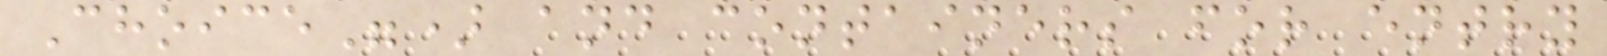Choice") and containers for entry
